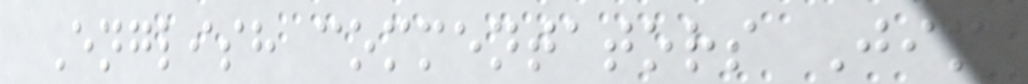English commentators Jim
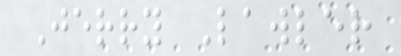Jerry Lawler
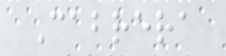Cabrera
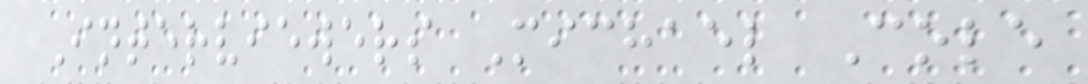Interviewers Michael Cole
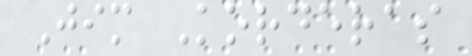Jim Korderas
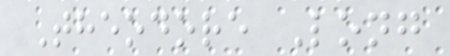Theodore Long
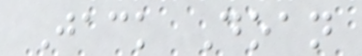Jack Doan
